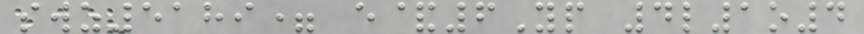swz5189= e&6Yp 4l1o4
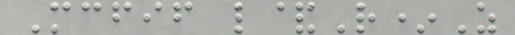Mcfif l&R*Z
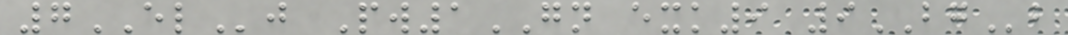7ELj Pw1GN exk9 9BGb
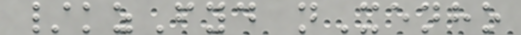/kzFyd nXenho
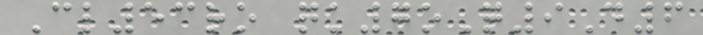Cl53ro qk7oQ9D6
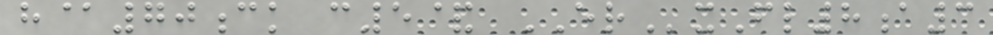h@70ck c5& ERxFl8a3
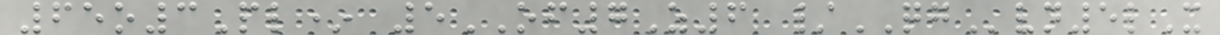65o3Pl* 5OF7Z6 /QGvn5lX
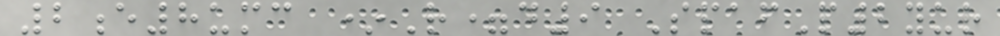2e8umc *R=d9 SpafP2yur
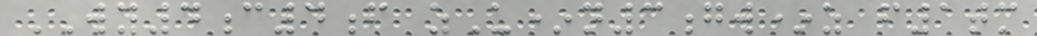WY4c4f zU*n3gw*z f1tm
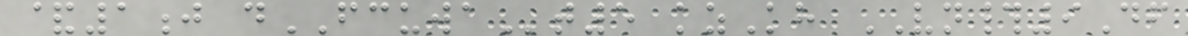&1j dFCUWAt5 kzKh VN#9Df
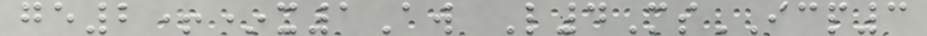ge2+*x1Aw L4MsICP3
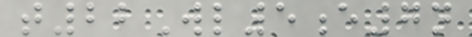t22Wl5e7n
